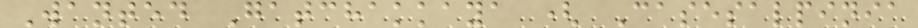Wanted Gatchakkaya ( Casesalpinia
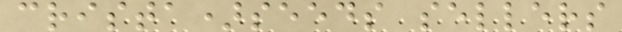crista)seeds sellers
